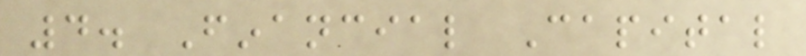4. Financial Capital
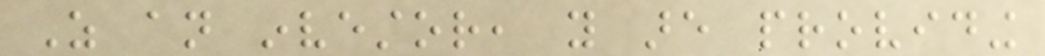As an investor, you are providing
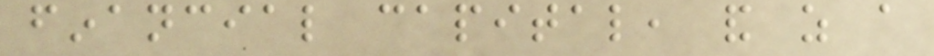financial capital, and as a
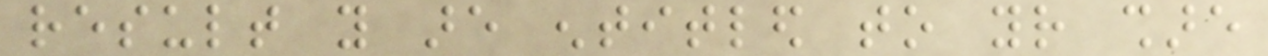result you are entitled to your share
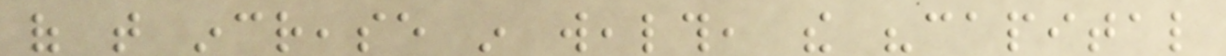of that increase in wealth, the "capital
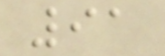91
